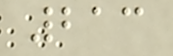213
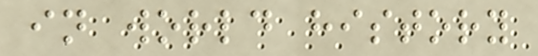in world history
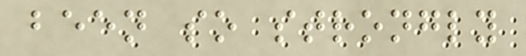been so strongly
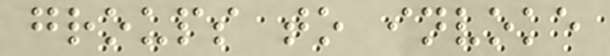groups to invoke
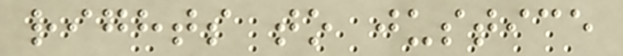rights to justice
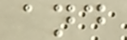and
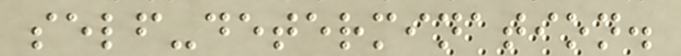self-determination.
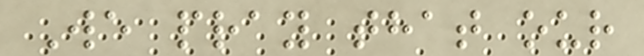We pray that our
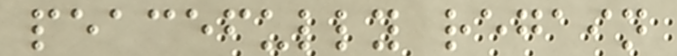peacefully regain
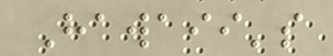Hawaii's
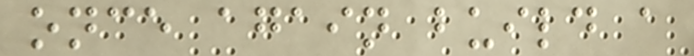once again build a
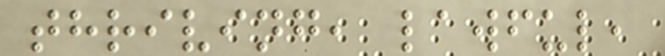thriving, lawful,
